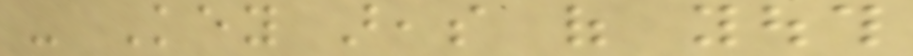- Key areas of youth
